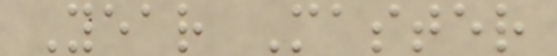Year Master
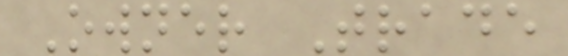Owner Trade
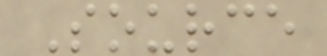Source
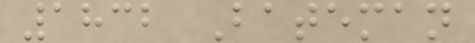1832 Bateman
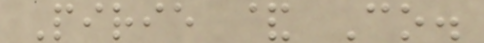Pirie & Co.
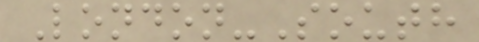London-South
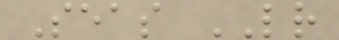Seas LR
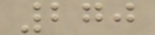270
